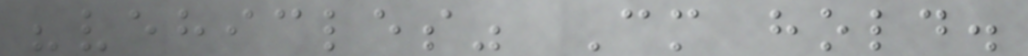"vehicles" Cm hold.
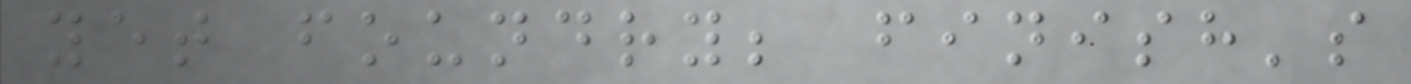yet foundry; finish's
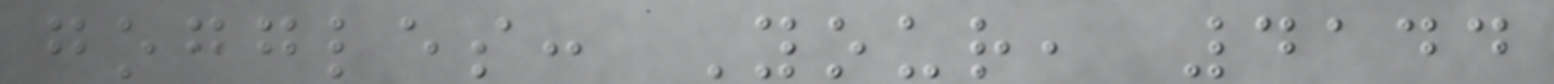goggles: Your, 4144
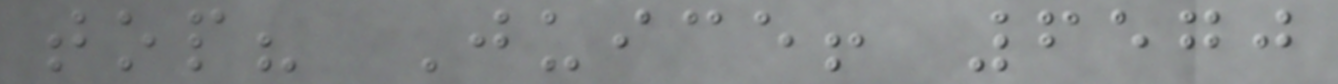top? Juice! 6570
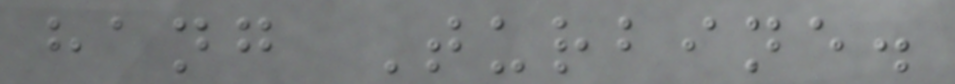hang Turbine.
